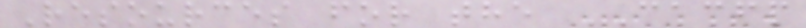Resources for the CACFP
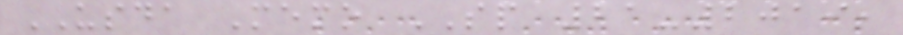USDA Memo SP 21-2019,
